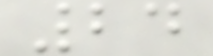24
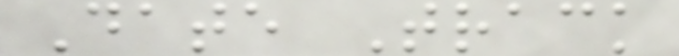Date Track
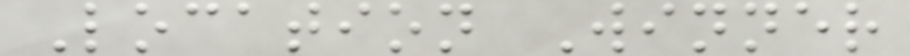Location Winner
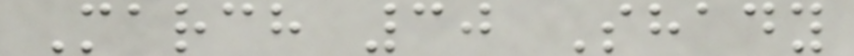March 30 Shady
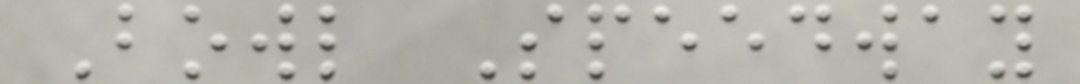Bowl Speedway
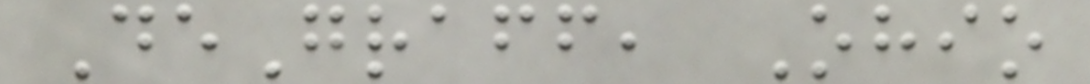DeGraff, Ohio
